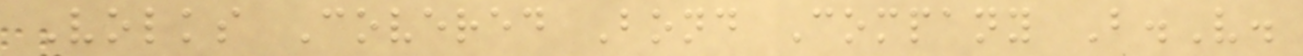Volks Covered Bond Company B.V.
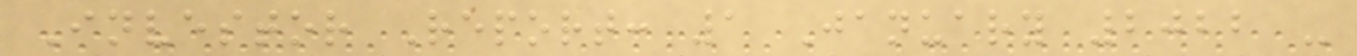Investor Report: 1 January 2022 -
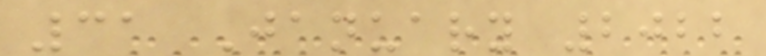31 January 2022
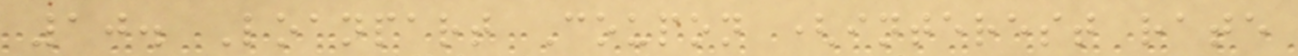10. Loanpart Coupon (interest rate
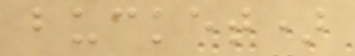bucket)
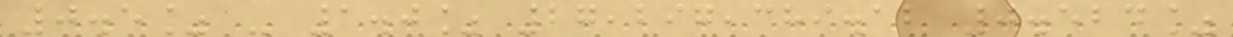0.5% - 1.0% 27,297,389.12 0.524%
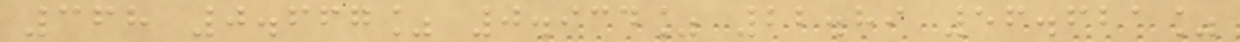368 0.667% 0.934% 22.89 56.621%
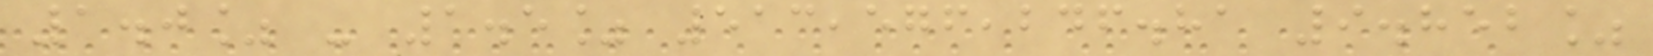1.0% - 1.5% 513,576,246.81 9.852%
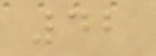42
